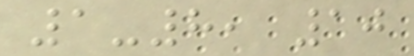1-8, 10
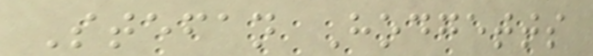Stefan Hodgetts
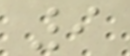9
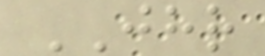JHR
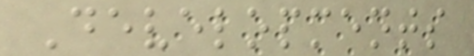Developments
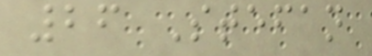26 Stefan
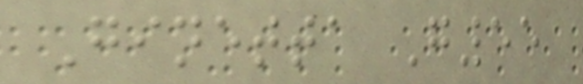Ginetta G55
